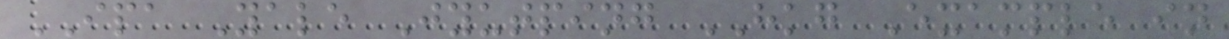IPA Yale Jyutping HKG Example in
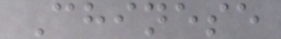Chinese
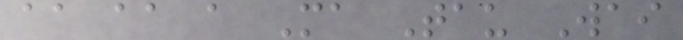aa aa a Ma Tau Wai
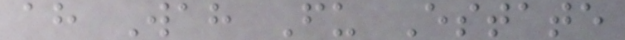ah Wah Fu Estate
